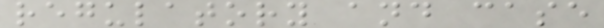regulatory and case
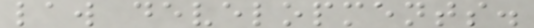law developments.
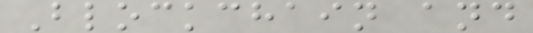Blockchain and
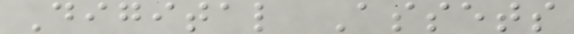Digital Assets
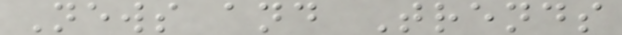News and Trends
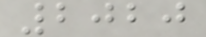2020
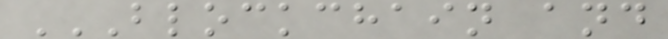BLOCKCHAIN AND
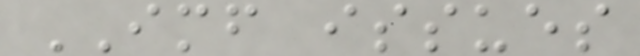IMF issues
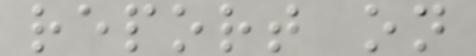report on
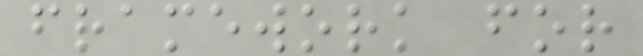framework for
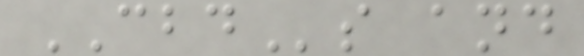CBDs and
